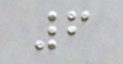6
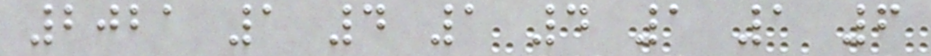2021 1 4 1 4 1 1 6
